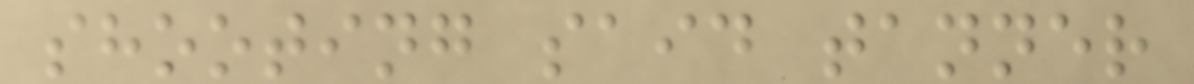shooting said tanner
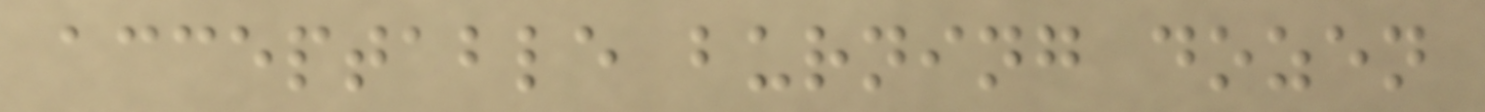acceptable burning dozen
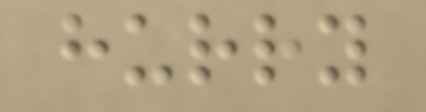hurry
